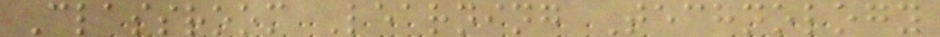Classroom Learning Technology
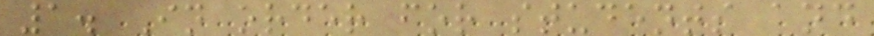1. In order for students and
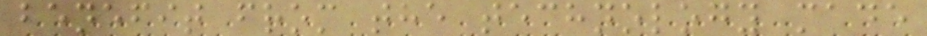benefit from the technology made
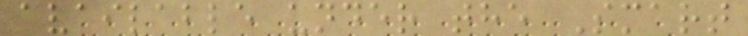available under the Smart
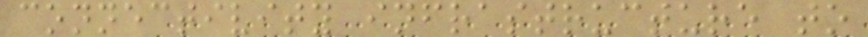connectivity infrastructure to
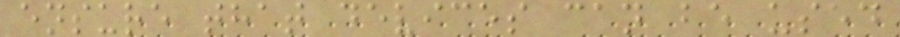ensure that devices can be used
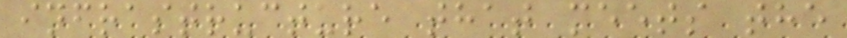infrastructure that meets the
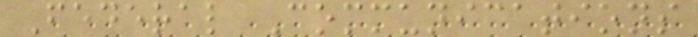Federal Communications
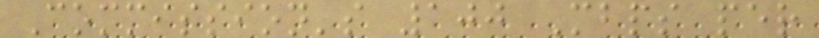Commission's 100 Mbps per
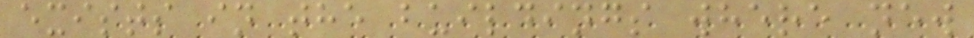exists in the buildings where new
